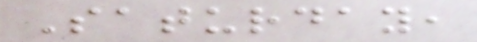Saturday,
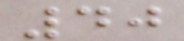40
